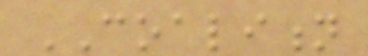COALITION
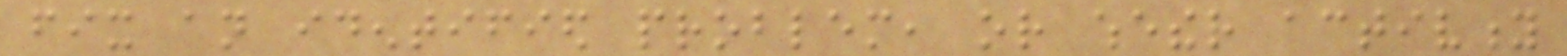fix an identified problem, or whether activity
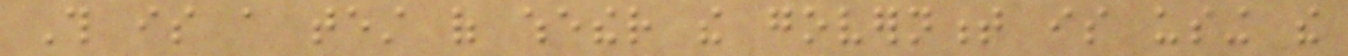This is a test of whether the government is using the
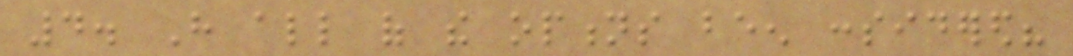4. Have all of the options been considered?
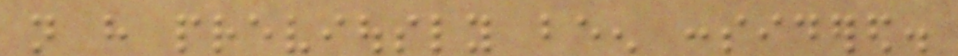not have previously been considered.
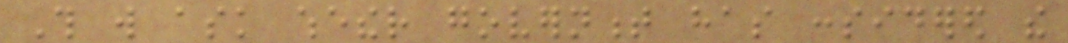This will ask whether government has considered the
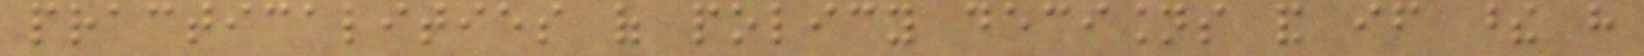practicalities of policy decisions and if these have
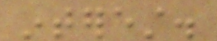interest.
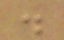.
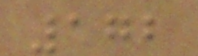172
